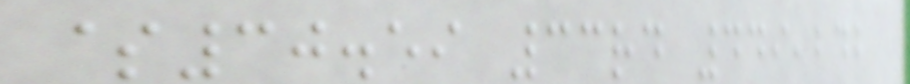$30.59 33rd 449,242
